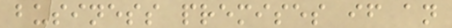business premises if an
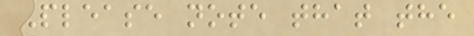Please note that the
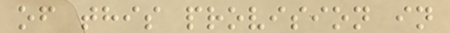of this provision in
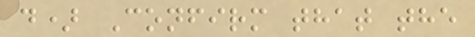d) Confirm that the
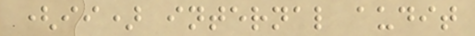(ii) internal audit
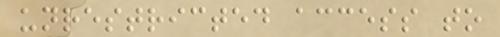unrestricted access to
